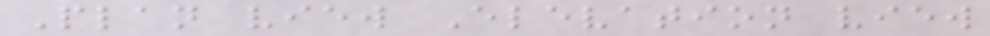Plan view Elevation view
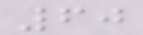60
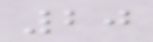20
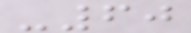-60
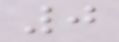0
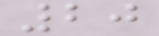20
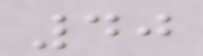40
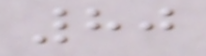80
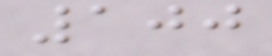100
